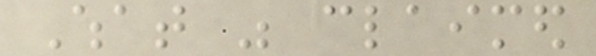What was claimed
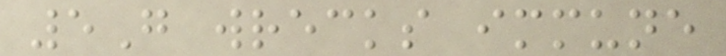5G wrecks immune
